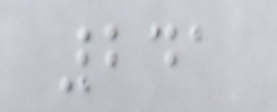241
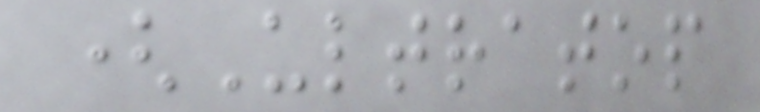(Ultratop
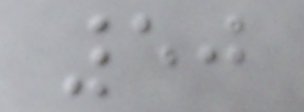50
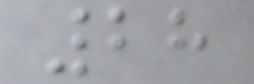28
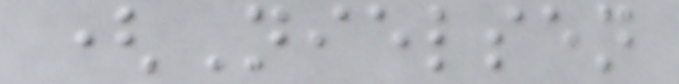(Nielsen
